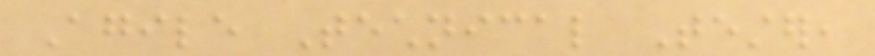Agile Technical Tester,
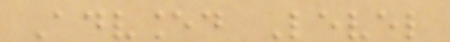Advanced Level
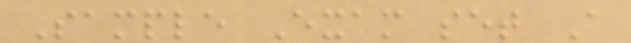Sample Exam set A
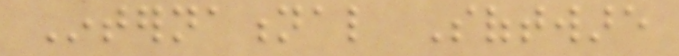International Software
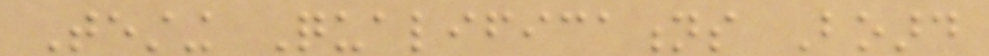Testing Qualifications Board
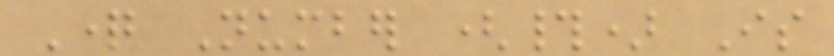Question Number (#) Is
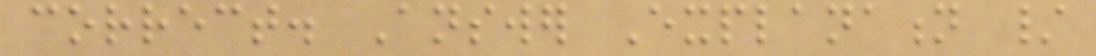correct. Answer Explanation /
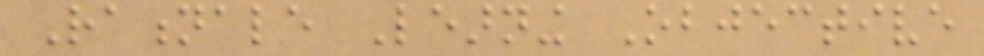Rationale Learning Objective
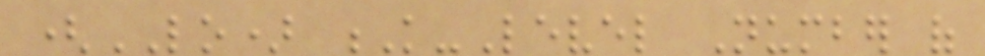(LO) K-Level Number of
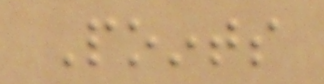Points
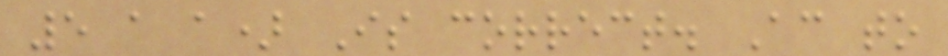5 a a) Is correct. According to
